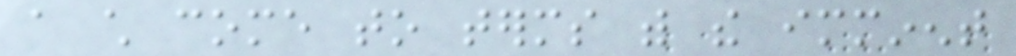a child come to terms with the imminent
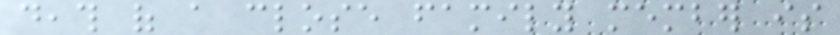death of a close family member is
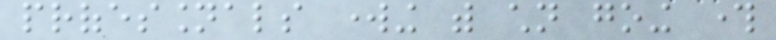professionals working with children going through
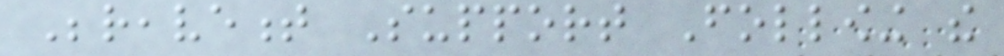Bereavement Support Following the
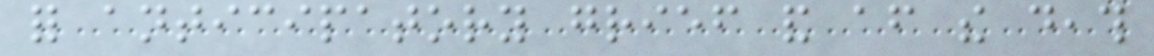for anticipatory grief and after the death
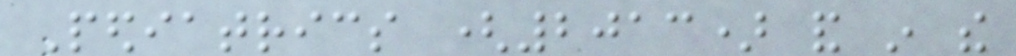Pediatrics (2013) and in the
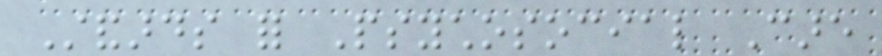Standards for Psychosocial Care
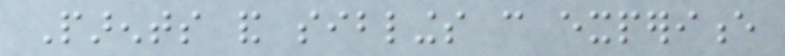Parents and siblings can experience
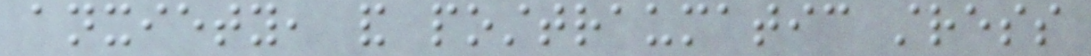anxiety, and posttraumatic stress
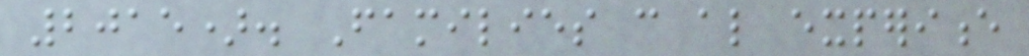2015). Families can also experience
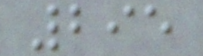295
